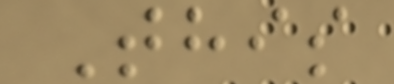This
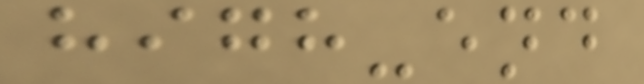high-end
